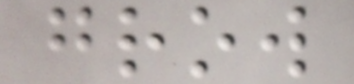grow
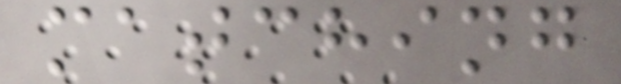matching
